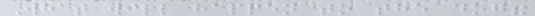What will happen to the dog?
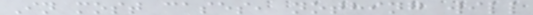In most cases, nothing will
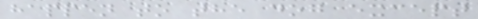happen to the dog except
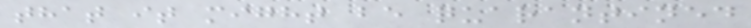that it might be quarantined
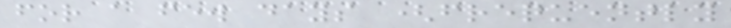for a few days (frequently
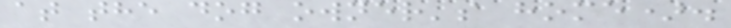at the dog owner's home).
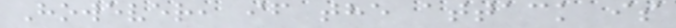However, if the attack is
